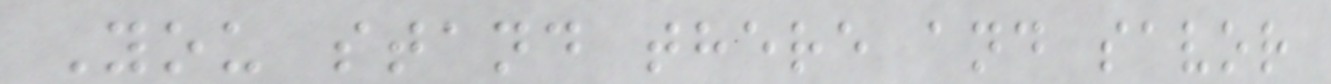You stand there and savor
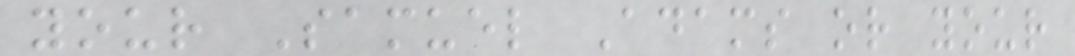your Samuel Adams or your
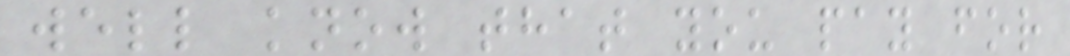well know that you pay for
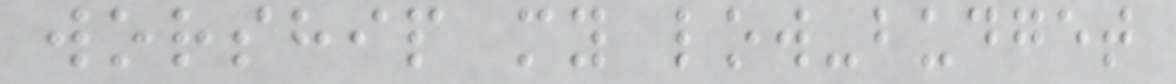worship my low-budget
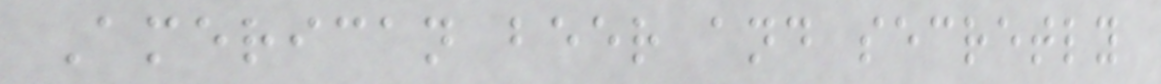American beer and secretly
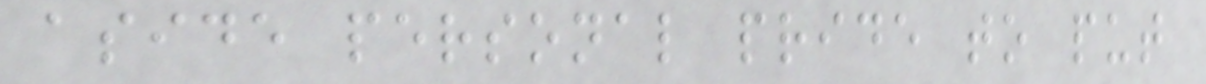aside personal pride to put
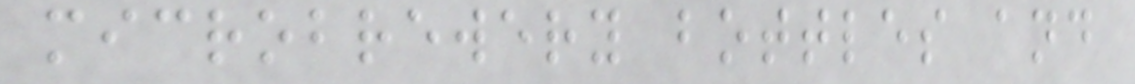microbrewery bottles and
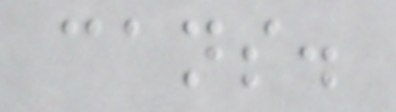cans.
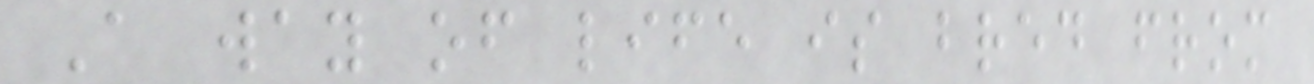A way of life is bred from
